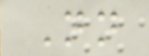Nn
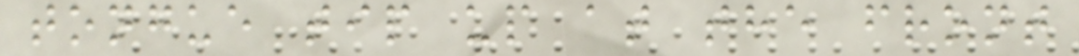tongue tip up at the front
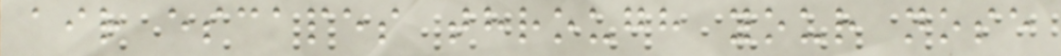air escapes through your nose
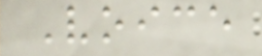Voice
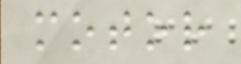motor
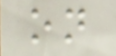on
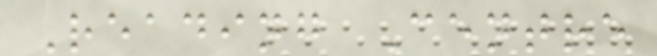Reading Centre
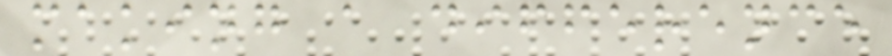making a difference
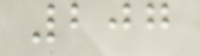207
